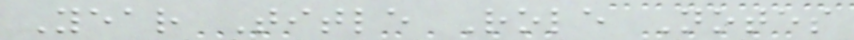Year Title Role Notes
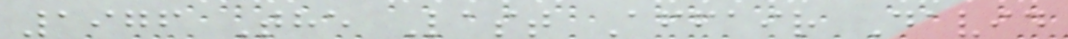1976 The Last Affair David
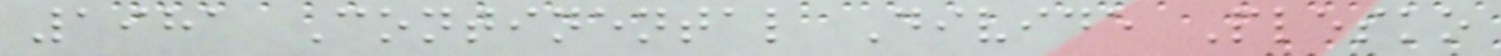1981 Continental Divide Plesko
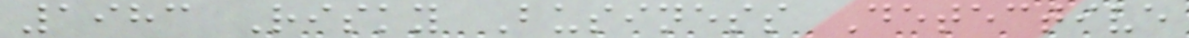1983 Risky Business Detective
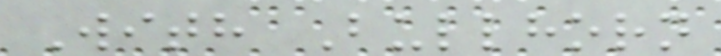With Bullhorn
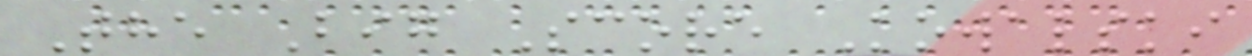The Big Score Kowalski
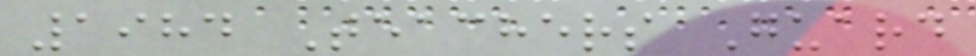1984 Teachers Guard
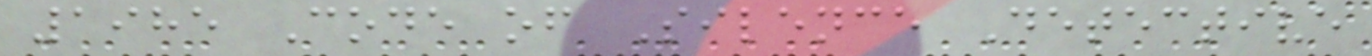1985 Code of Silence Detective
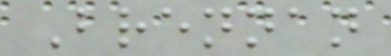Brennan
